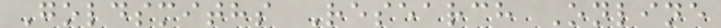Goldsmiths Research Online
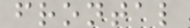frontal
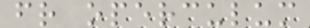fr operculum
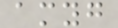amyg
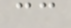cc
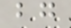bg
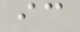ic
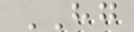HG
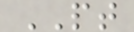PT
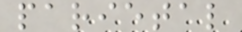parietal
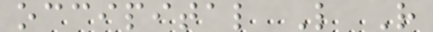occipital L R
